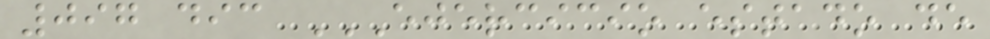097 dic EJERCICIO ESTADO DE
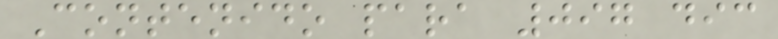Contenido para 097 dic
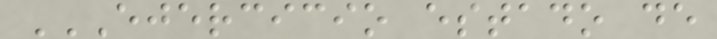EJERCICIO ESTADO DE
